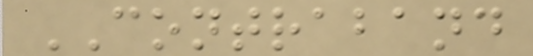CONTRABAND
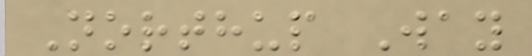Northup Way
